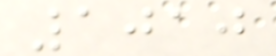1010
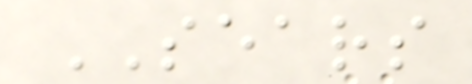SEARS
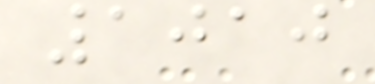1010
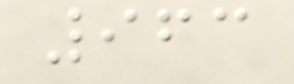963
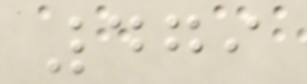479
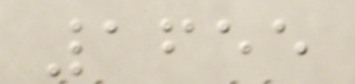1655
